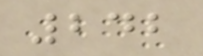242
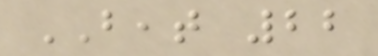BEAT 22
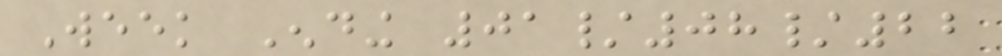Week Ending 01/08/22
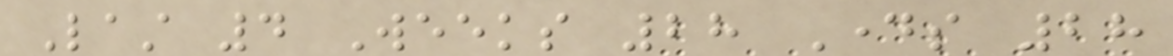Last 4 Weeks 28 Days 28
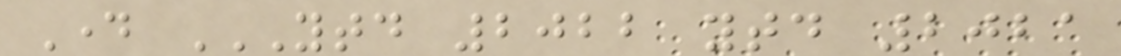Day YTD 2022 YTD 2021
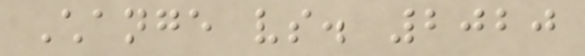Change vs. 2020
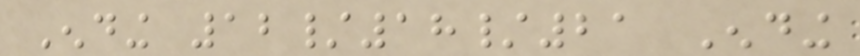Ending 12/18/21 Ending
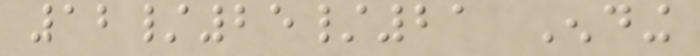12/25/21 Ending
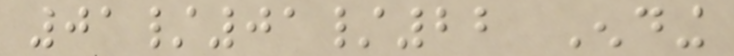01/01/22 Ending
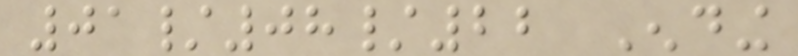01/08/22 Ending
